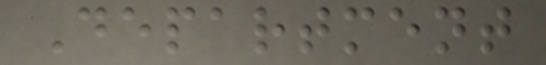Department
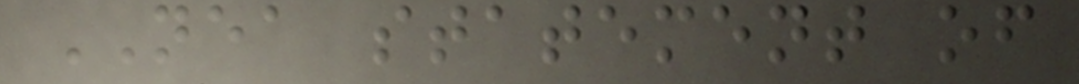NEA statement of
